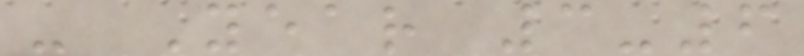- Year 3-6
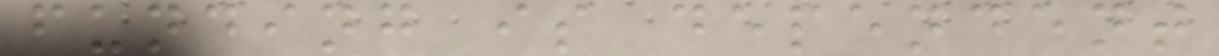funding is dependent
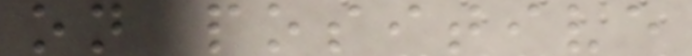on positive
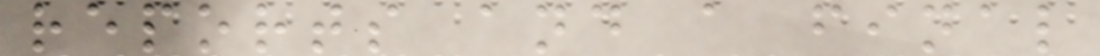reports and a final
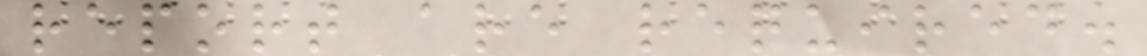report are required.
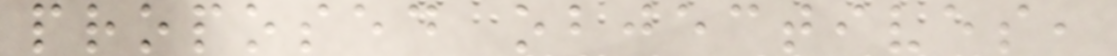proposed objectives,
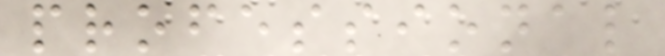professional
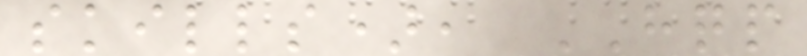skills), HQP
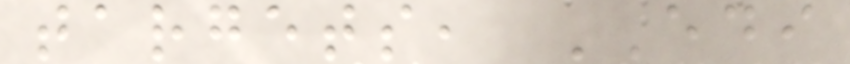targets, EDI
